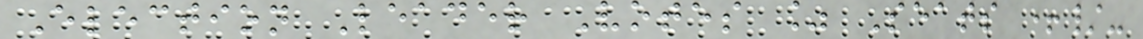Election Leader Votes % Seats +/-
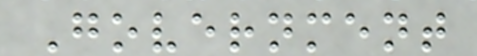Government
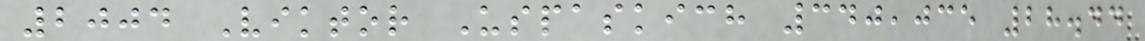2004 Viktor Uspaskich 340,035 28.44
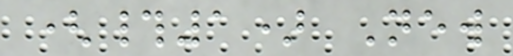(#1) New
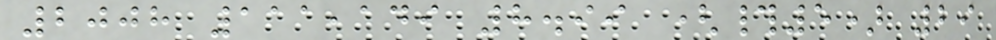2008 111,149 8.99 (#5) 29
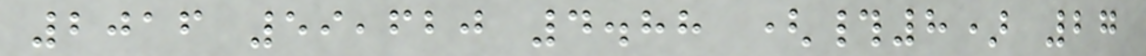2016 59,620 4.88 (#8) 27
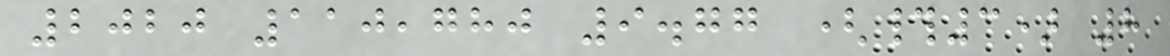2020 110,780 9.77 (#3) 8
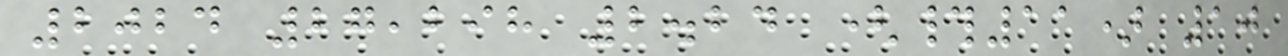2024 27,298 2.24 (#11) 10
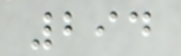294
